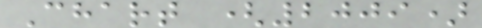Chart (2009)
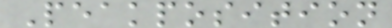Peakposition
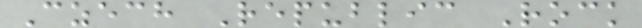Czech Republic Rock
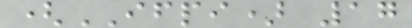(IFPI) 17
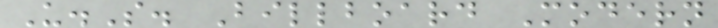U.S. Billboard Modern
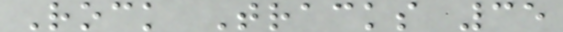Rock Tracks 35
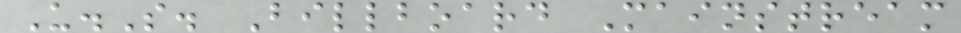U.S. Billboard Mainstream
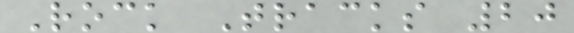Rock Tracks 20
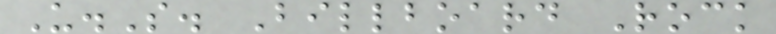U.S. Billboard Rock
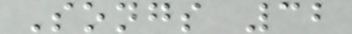Songs 32
